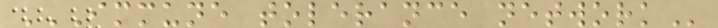IMMUNE TOLERANCE NETWORK
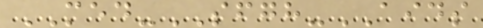MED-SFGH-AIDS
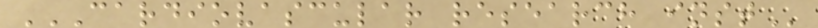CARDIOVASCULAR RESEARCH INST
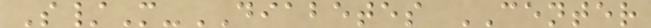S/M-DIABETES CENTER
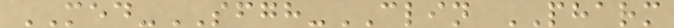MED-SFGH-CLIN PHARM
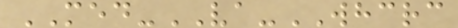MED-VA-WHCRC
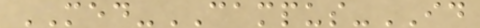MED-CAMPUS-ID
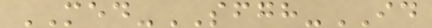MED-SFGH-ID
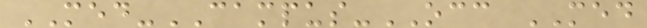MED-CAMPUS-OCC MED
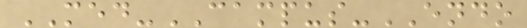MED-CAMPUS-ENDO
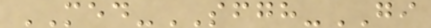MED-SFGH-GI
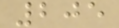205
